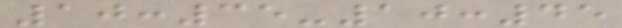10:35-10:45
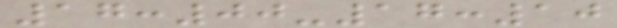17:00-17:10
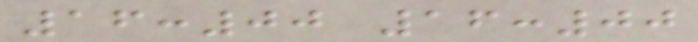16:00 16:00
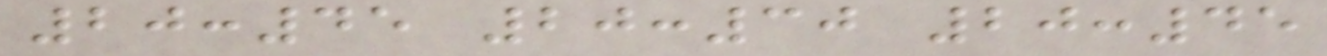20:45 20:30 20:45
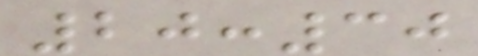20:30
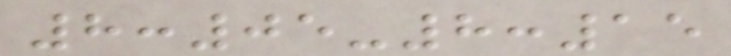8:05-8:15
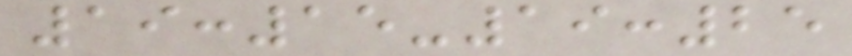19:15-19:25
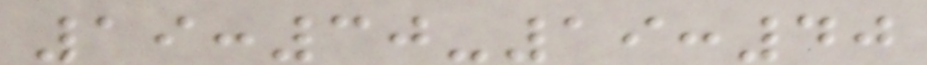19:30-19:40
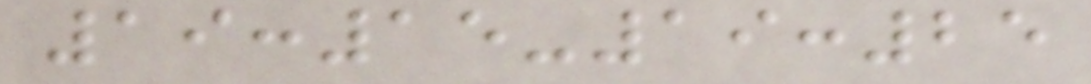19:15-19:25
